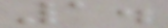1.
